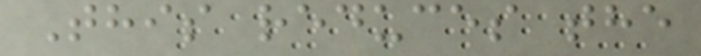This reduces the
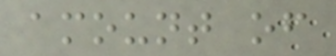amount of
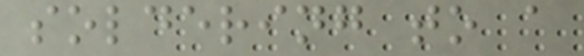soldering to a
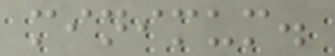minimum.
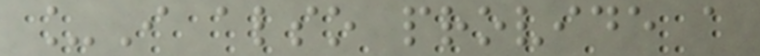_I also provide a
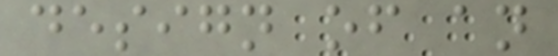design of an
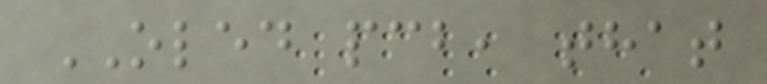OLED pcb, that
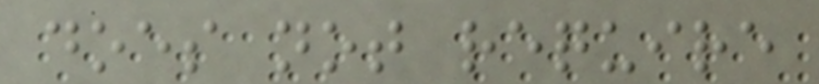does not require
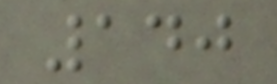140
